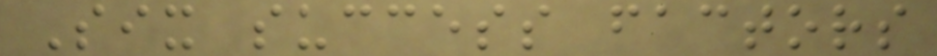Six success factors
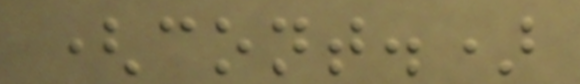(cont.)
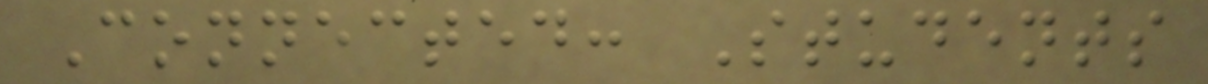Connected: Students
